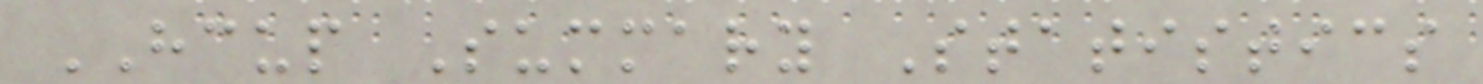HCUP Summary Statistics
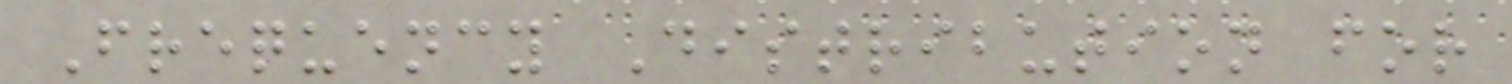Frequency Distribution for
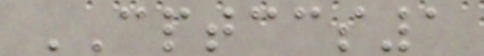CPTCCS1
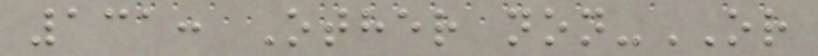131: Other non-OR
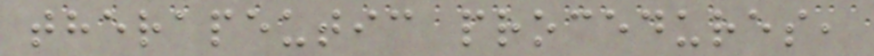therapeutic procedures,
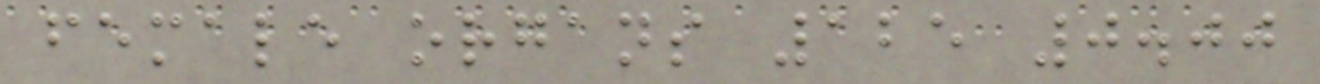female organs 125 0.00
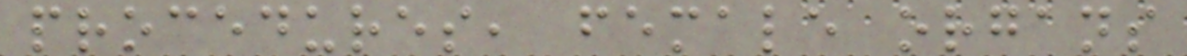procedures, female organs
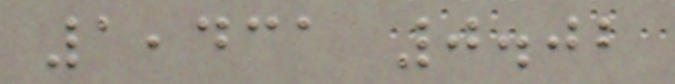1,431 0.02
